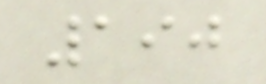190
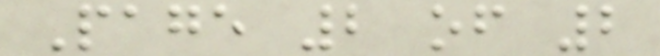Page 2 of 2
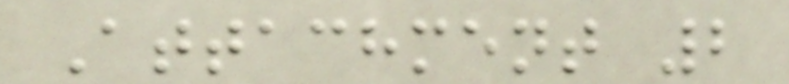Attachment 2
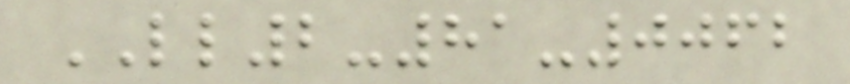LL2-81-0062
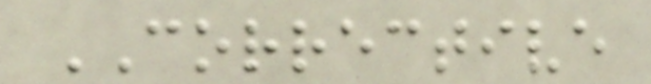CORRECTIVE
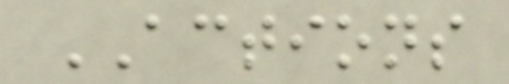ACTIONS
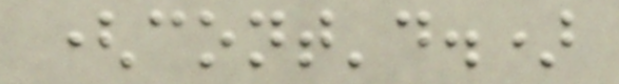(cont'd.)
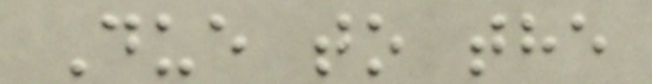Due to the
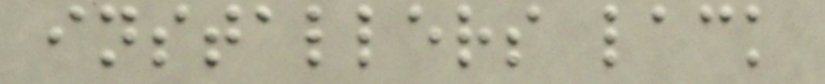installers lack
